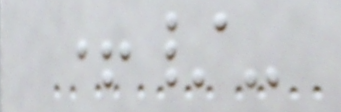+/-
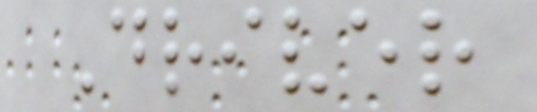Driver
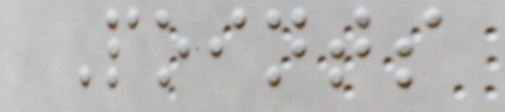Points
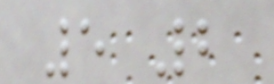5 2
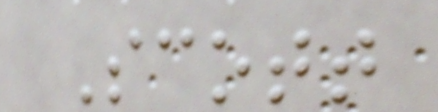Scott
